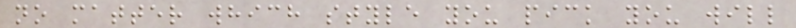no matter which style you pick you will
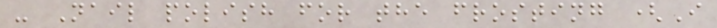- Nail polish for the frosting (I
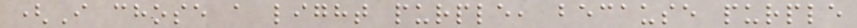(I chose a light purple, because purple
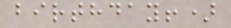birthday!)
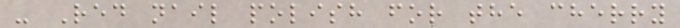- Red nail polish for the cherry
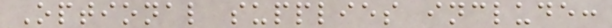Optional supplies include:
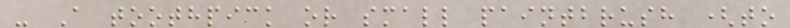- A toothpick or small paintbrush (to
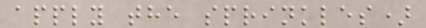apply the sprinkles)
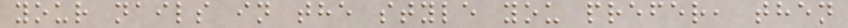your nails in the style you prefer, then
